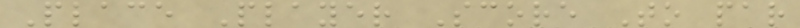Place Player Score To par
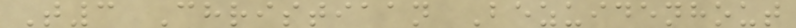T3 Christiaan Bezuidenhout
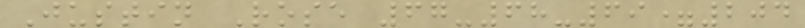Justin Rose 67-68-69=204
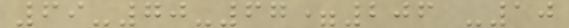69-70-67=206 -10
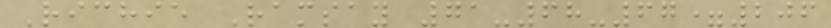Richie Ramsay 71-68-67=206
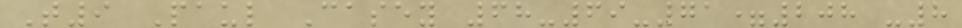T9 Paul Casey 68-69-71=208 -8
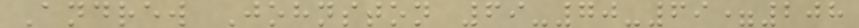Andrew Johnston 69-70-69=208
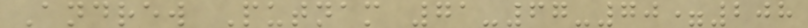Andrew Putnam 71-67-70=208
